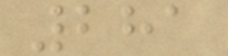281
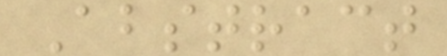Abstract
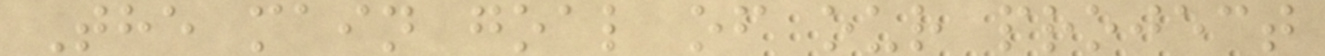The main goal of our project
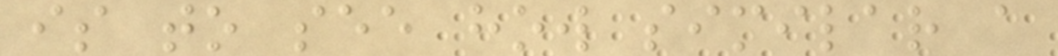is to see how similar a
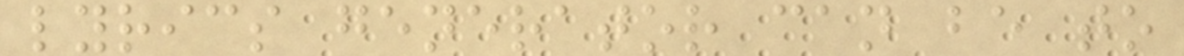lyrics generator can be to
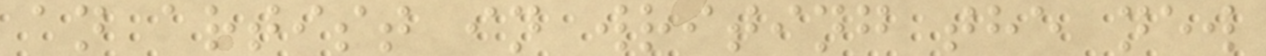an artist in writing the new
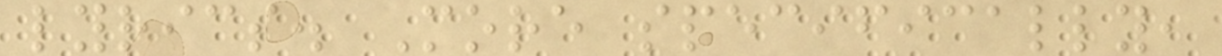lyrics. More specifically,
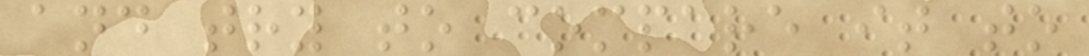and try to compare it to
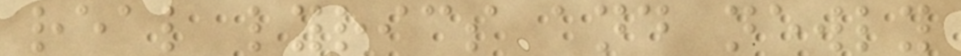real lyrics and newly
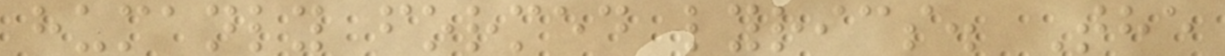humanly formed lyrics. The
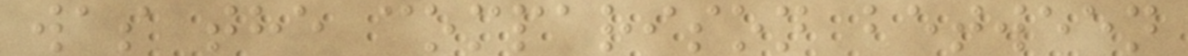was the comparison between
